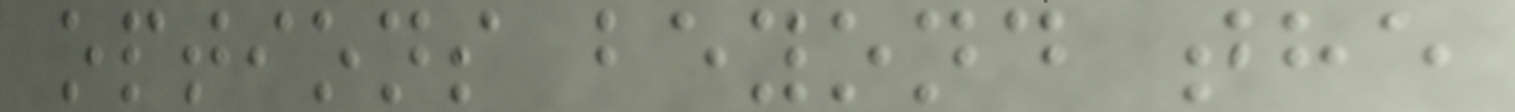options beyond the
